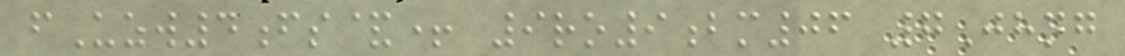fUzw4fs&+ 9ro9bm06 7Jhng
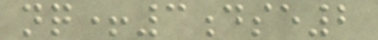nq+3dse2
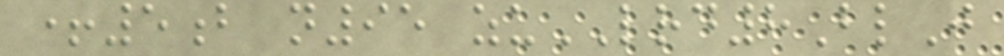+5b n95 zuLRD8BlJ
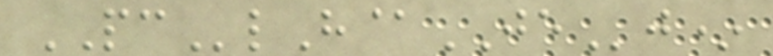PClH@JEj*
